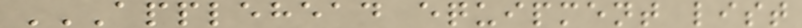APPLEHEAD EQUIPMENT LIST
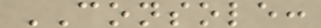CONSOLE:
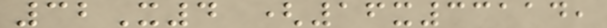32X4 (16x33114,
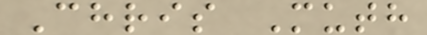Chris Muth
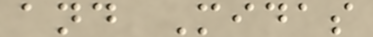and Midas
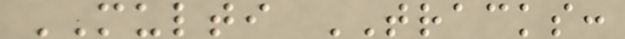MULTI TRACKS:
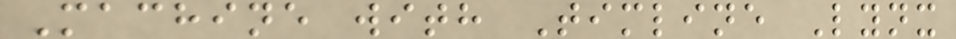Machine with Timline Lynx
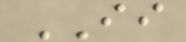II
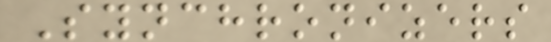Synchronizers
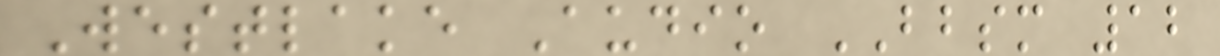Westlake Audio BBSM 12
